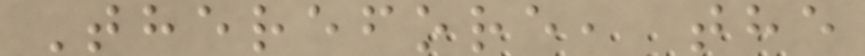Therefore, the
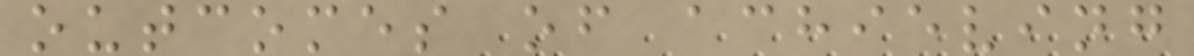outcomes of achieving
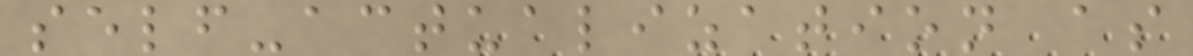self-actualization as
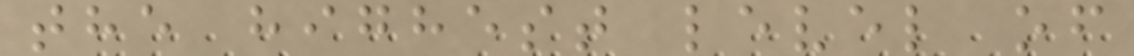the highest level of
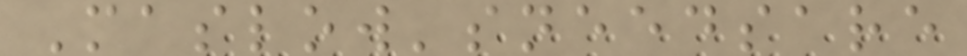Maslow'sneedsare
